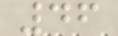46
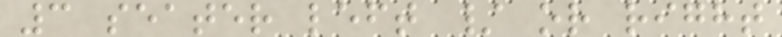3 seater left / or right
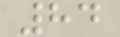84
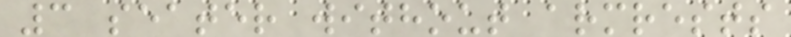3 seater without armrests
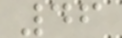46
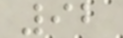92
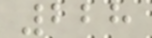228
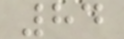84
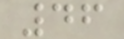46
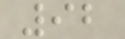92
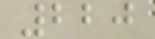220
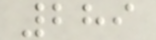289
